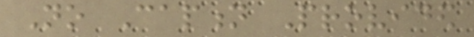No Caption Provided
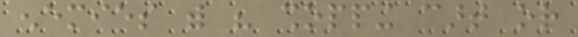enemies with his shopping cart or
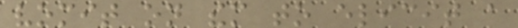vomit on them to elicit a
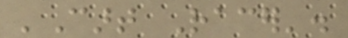'Cart Racer'.
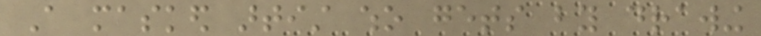A masked artist who gets by drawing
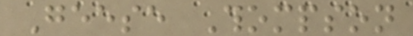Geese Thompson
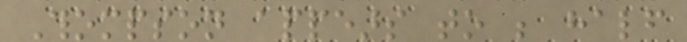Thompson appears to be half
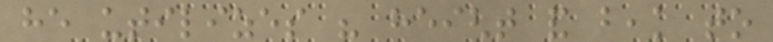he utilizes his height and beak to
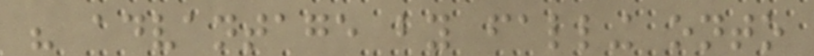his advantage by falling onto
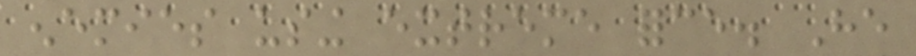enemies using extreme force. He
